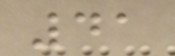41
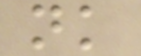nk
